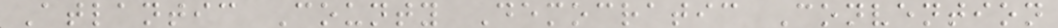Atlantic County Democratic Convention
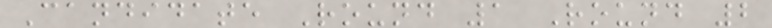Candidate Round 1 Round 2
